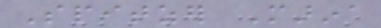Spitzer Marina
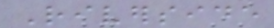Riverside
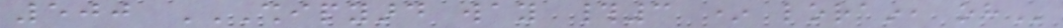500 SHIPYARD WAY #3 * LORAIN, OH
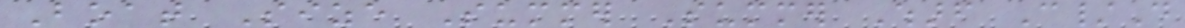Boat Size Summer Summer Wharf C/D
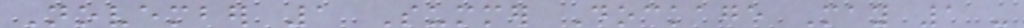November 1 Summer Dockage May 1 -
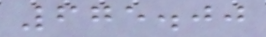675.00
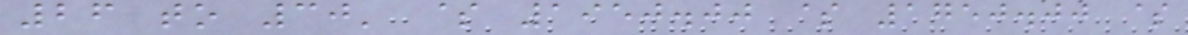26 to 30' $ 1950.00 $ 1750.00 $
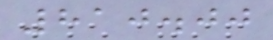810.00
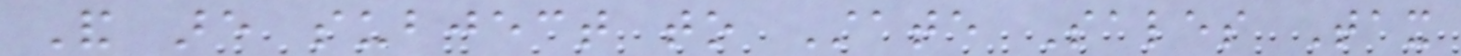And are subject to State Sales Tax
